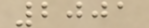2001
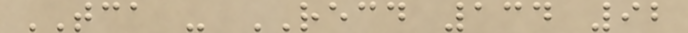TCA - RECD 134 92
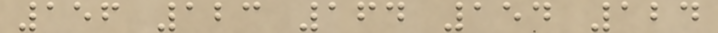156 123 164 154 124
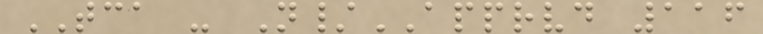TCA - N/APPRVD 116
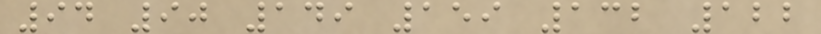94 90 149 159 132 122
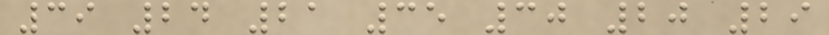39 24 21 35 30 20 29
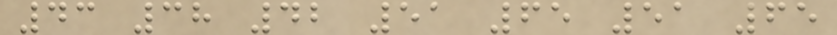43 38 42 51 65 51 65
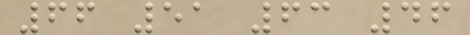66 51 63 46
